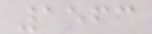1563
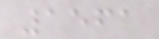1561
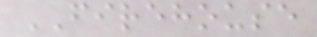FIREHOUSE
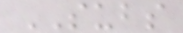SUBS
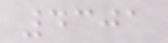4301
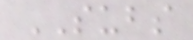SUBS
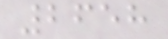2658
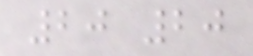20 20
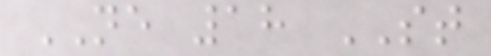NE 18 ST
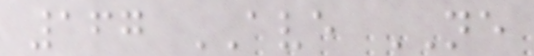167 AVE NE
